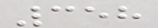358
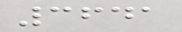3641
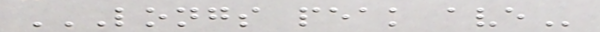LONGS PEAK AVE
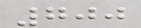700
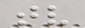tv
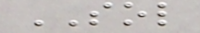SOL
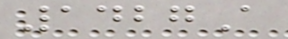1427A
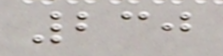230
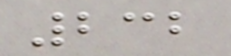232
